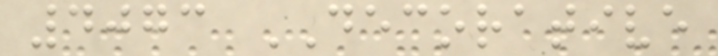4073 DECORATIVE
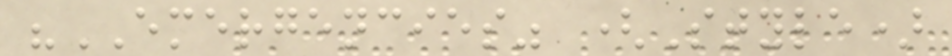"EMERGENCIES" (Style)
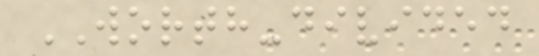WORTH-divided
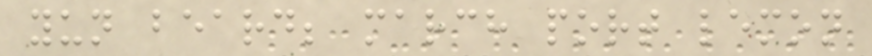yun beard; march port lemon
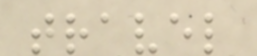travel
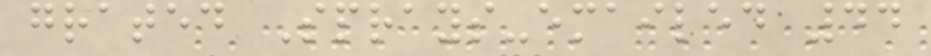grated Sprays-emailed 44
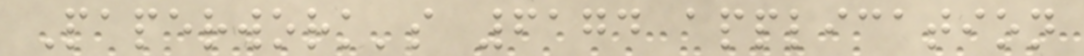Paperwork's 6174 application
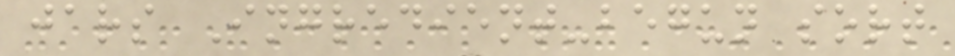jars Ingredient-begun sort
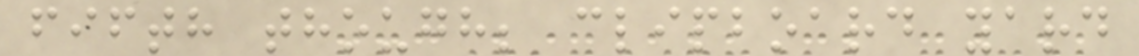fifth though; clipboard yard
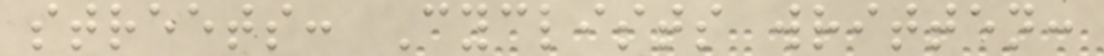streets: Cyclists written:
